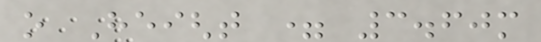o Height = 3.60m
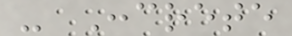- Concrete
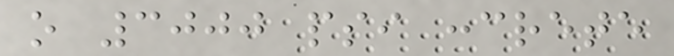o 3000 psi concrete
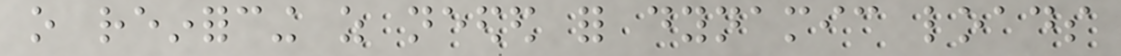o reinforcing as needed for dynamic loads
